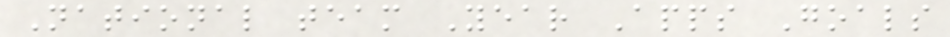National team Year Apps Goals
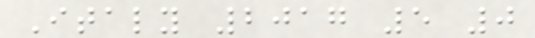Italy 2017 5 0
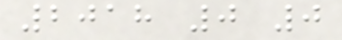2018 0 0
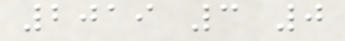2019 3 0
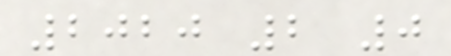2020 2 0
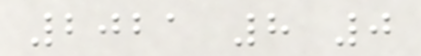2021 8 0
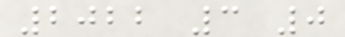2022 3 0
